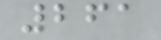261
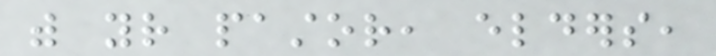with your pastor, elders,
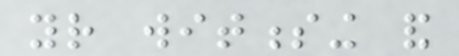your witnessing and
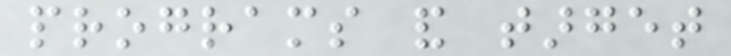programs and target
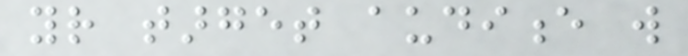your target audience will
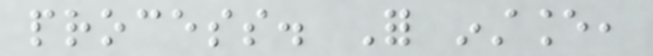process. For instance,
